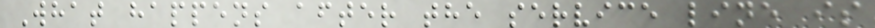What happens after the service line is
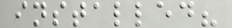installed?
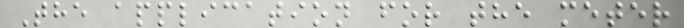The application for the meter
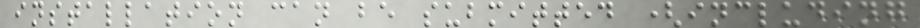installation can be submitted (including
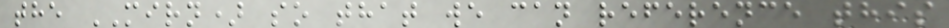the MIRN) so that we can reference this
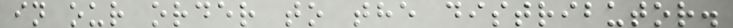in our order to the distributor.
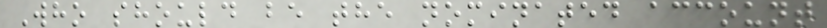Who should be the nominated account
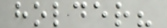holder?
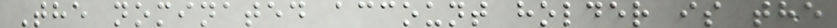The nominated account holder is the
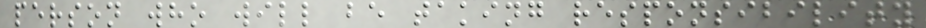person who will be taking responsibility
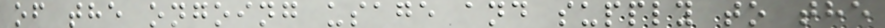of the ongoing usage and supply to the
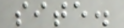site.
